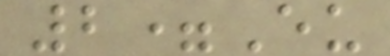2=Eu
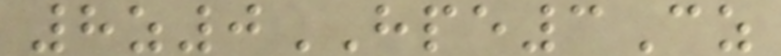8z0HPE3Cz
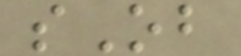sOb
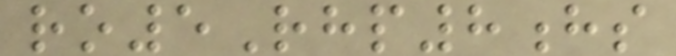ro5Rhp8hs
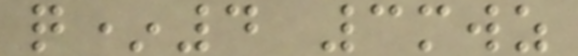q*4 3mwz
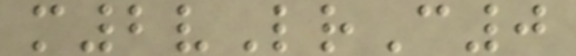m2vLrC0
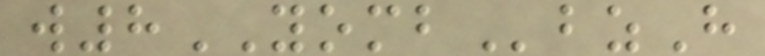w8YOMBbzH
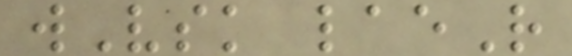wVsk laeR
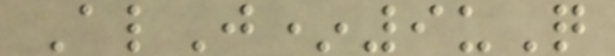AlJ*9uQ
